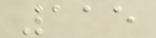115
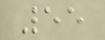55
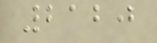2120
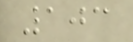103
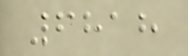6818
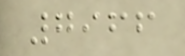7966
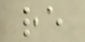re
